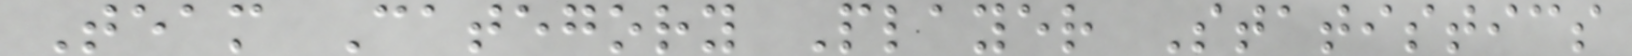Team Category Player Statistics
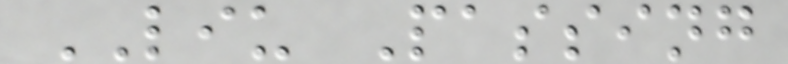LIU Passing
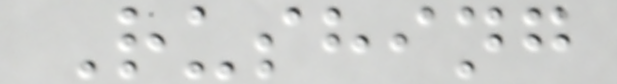Rushing
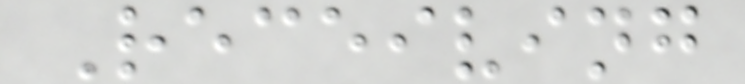Receiving
